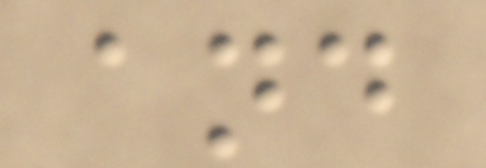and
